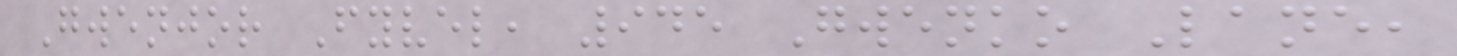Gwenjor Fyvel, 945 Gwenko Lane,
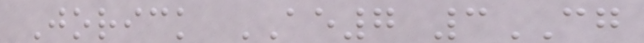Jorick AE7 3CG
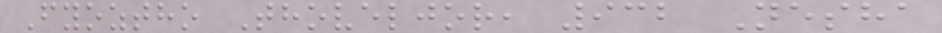Fyoztho Thoveljor, 932 Nesha
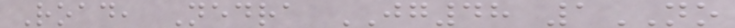Road, Nedra JG48 1NO
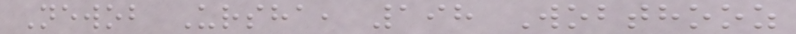Newob Ursha, 198 Wobthooz
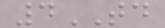4TD
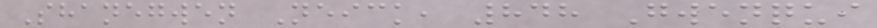Shanegwen Neick, 848 Gwenqui
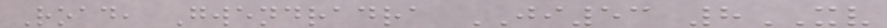Road, Gwendradra JI53 8XV
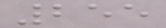255
